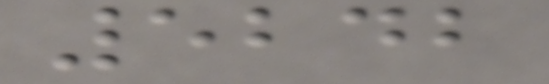5242
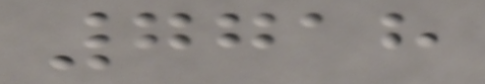7718
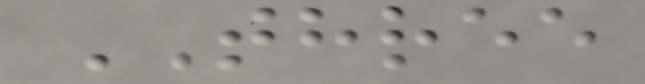THREE
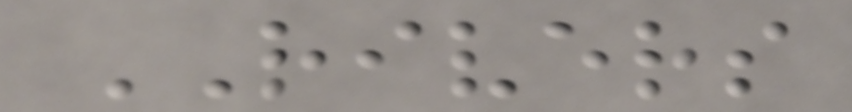RIVERS
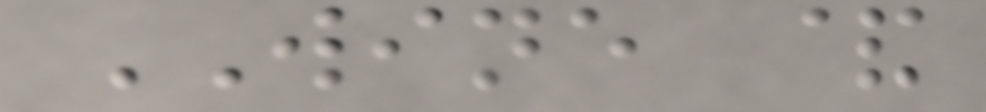WINE &
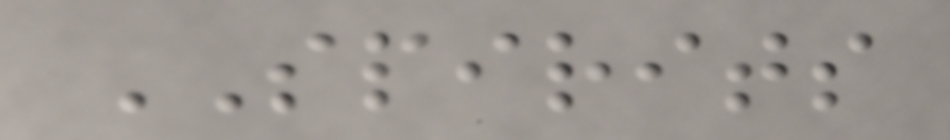SPIRITS
